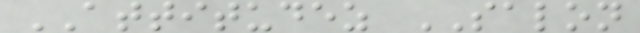ATTITUDEZ SALON
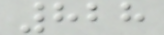828
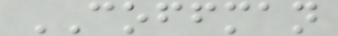COFFMAN
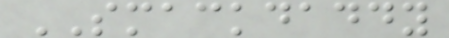SMACKDADDY
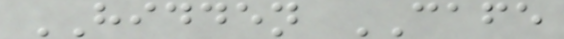HIDDEN CAFE
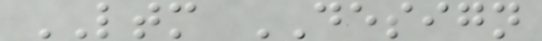LTM DESIGN
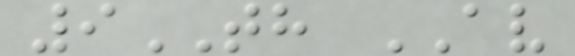9TH AV
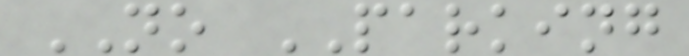NO PARKING
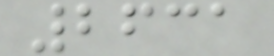2631
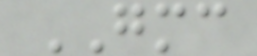GMC
